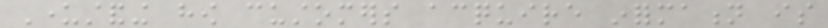Understanding how customers acquire information is
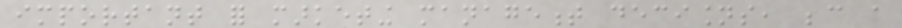important for marketing management decisions, because a
